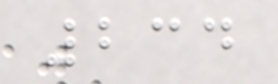234
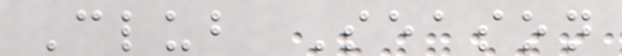Club Season
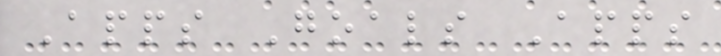Apps Goals Apps
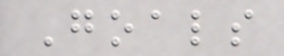Goals
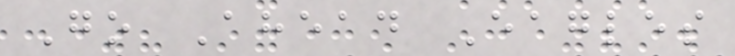Go Ahead Eagles
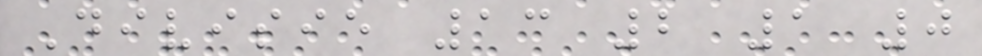Divisie 13 2 1 0
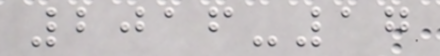2016-17
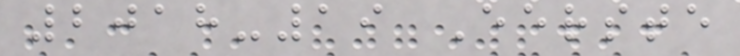2018-19 Eerste
